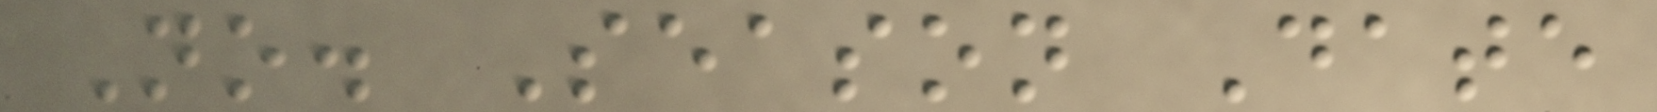No. Season Date
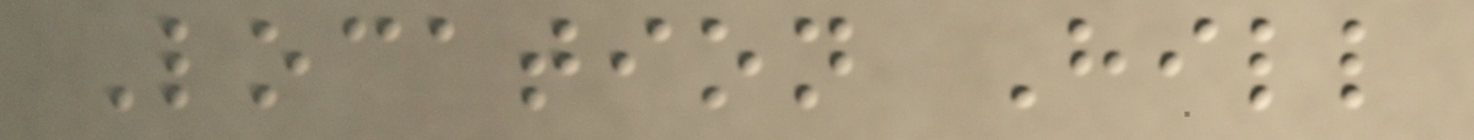Location Hill
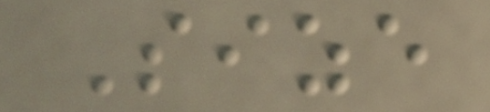Size
